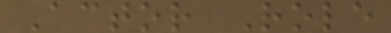Actor Role
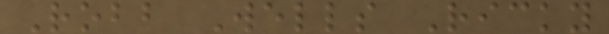Robb Wells Ricky
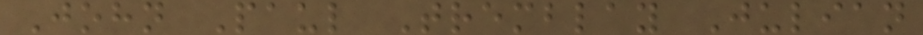John Paul Tremblay Julian
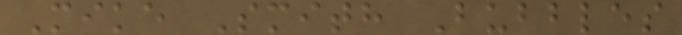Mike Smith Bubbles
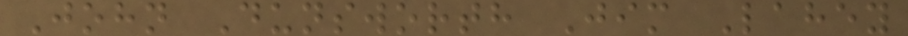John Dunsworth Jim Lahey
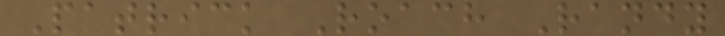Patrick Roach Randy
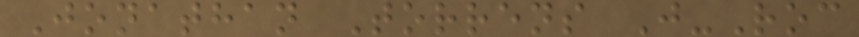Jonathan Torrens J-Roc
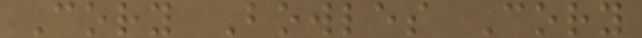Cory Bowles Cory
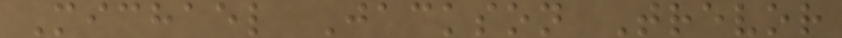Michael Jackson Trevor
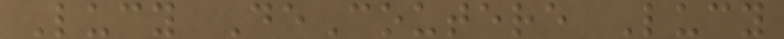Lucy DeCoutere Lucy
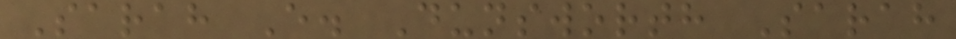Sarah E. Dunsworth Sarah
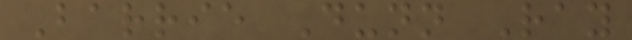Barrie Dunn Ray
